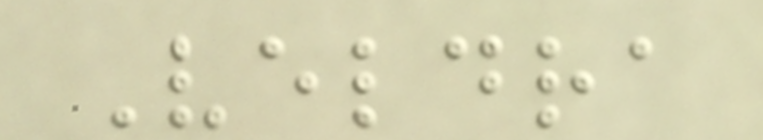Veldra
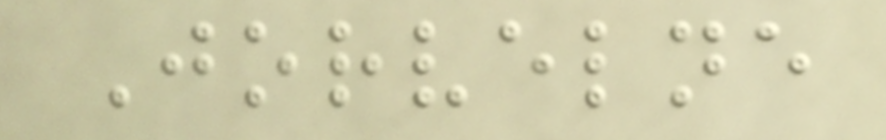Jorvelne
